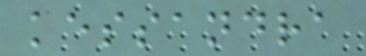kessandra
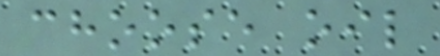choose oil
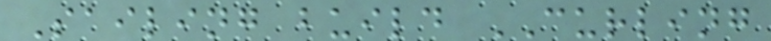Sailing build CURLING
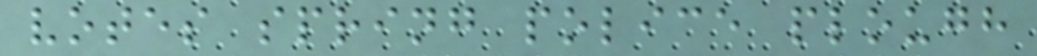votes spring police plough
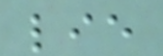lie
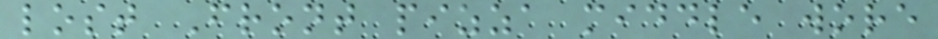lost Front pizza middle wore
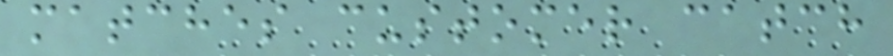matches customer catch
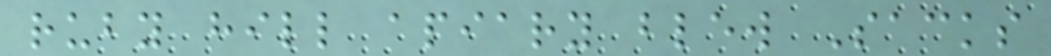ruby hill apiary blew Sacks
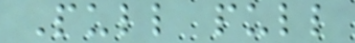Pull pull
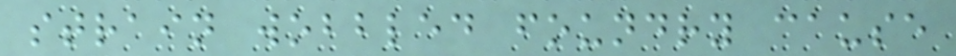strain wobbled foundry cause
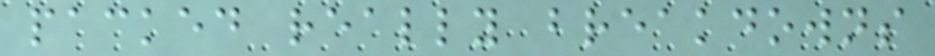packed really breakdowns
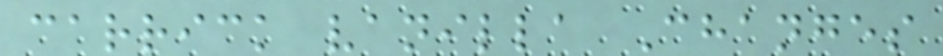carrick vanilla Changes
